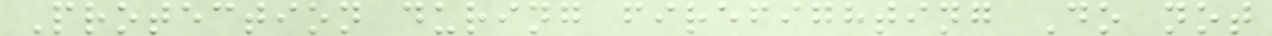Protection during firefighting Do not
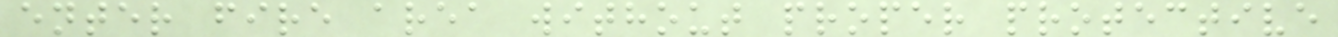enter fire area without proper protective
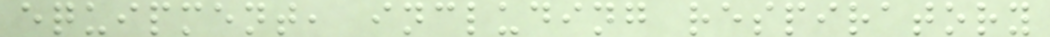equipment, including respiratory
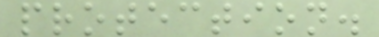protection.
